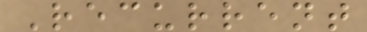Recurrent
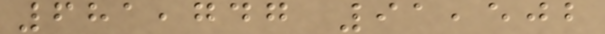681,747 91,502
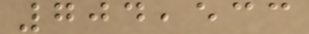704,533
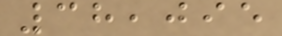38,095
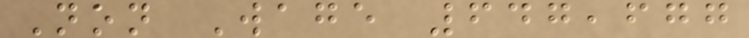Non Wage 647,677
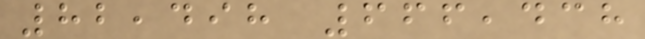82,498 666,438
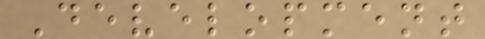Development
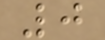0
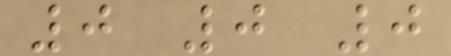0 0 0
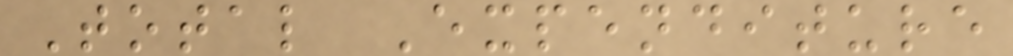Total Expenditure
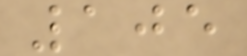105
